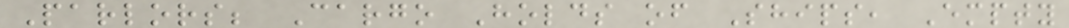Parlors; Cargo Holds of Ships, Empty
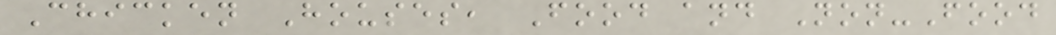Chicken Houses, Food and Non-Food
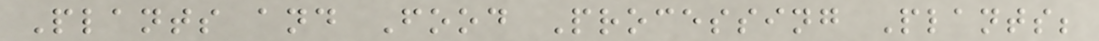Plants and Food Processing Plants;
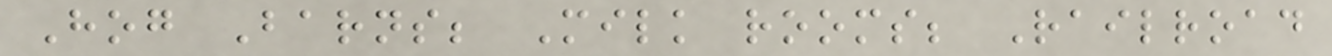Hog Barns; Milk rooms; Railroad
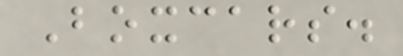Boxcars.
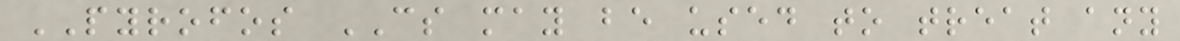PYROFOS CS may be used to treat any
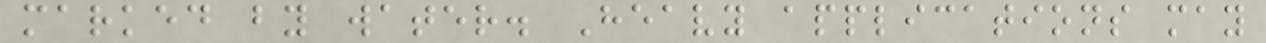marked by water. Heavy applications may
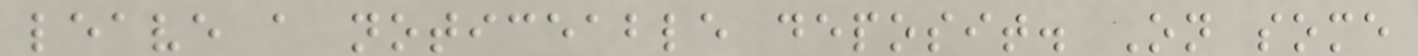leave a noticeable deposit. On some
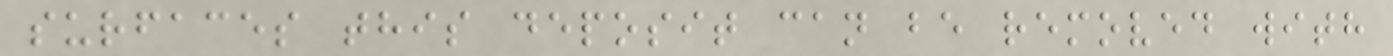surfaces this deposit can be removed with
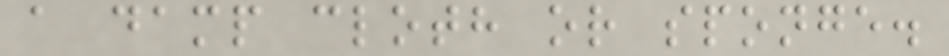a damp cloth or sponge.
